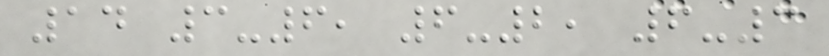14 3-6, 6-2, 6-3
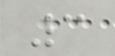3
